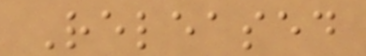Released
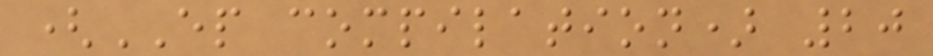(EP compilation) 20
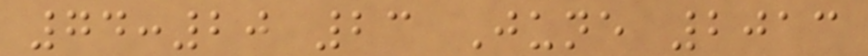74:20 23 June 2013
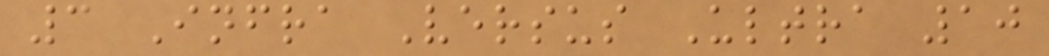3 Infra Versus Ultra 10
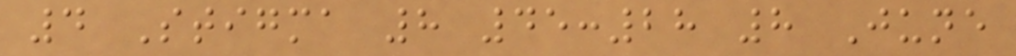4 Stigma 8 45:28 8 June
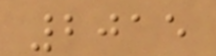2015
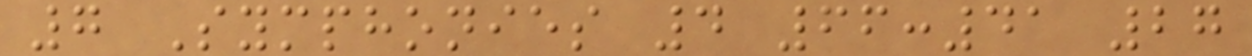7 Symphonies 4 66:41 27
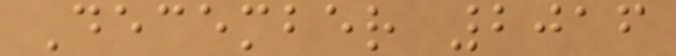December 2016
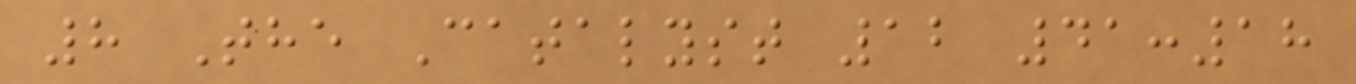8 The Catalyst 12 41:18
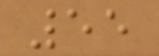55
